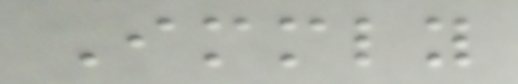Immediately
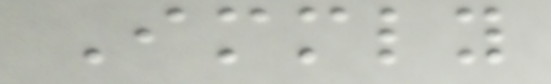Immediately
